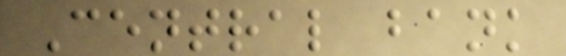Central bank
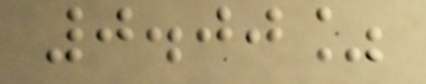0.00%
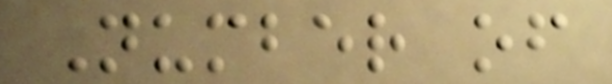Number of
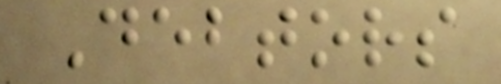Debtors
